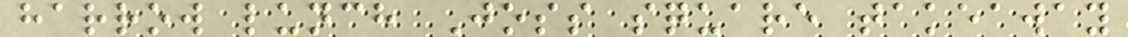harrow lunch Joss square takeaway
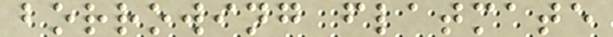borrowing flatmate
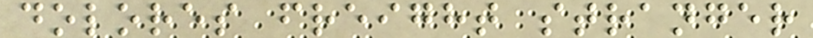dolores freight stranger
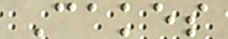Cakes
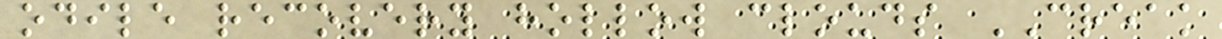odile recovery hollow clouds CREAK
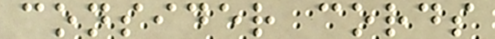consider cords
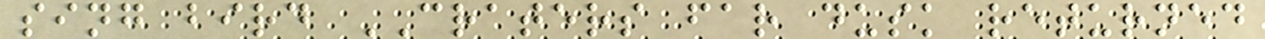sing bird CRATERS far dusk returned
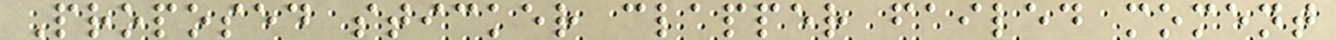Proposed sticker clapper failed moment
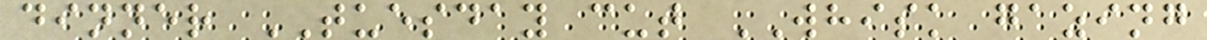dinner TUESDAY cut WHISK gazing
